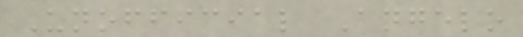Unofficial Angelo
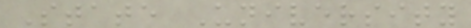State University
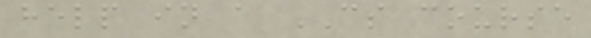help in a CS course
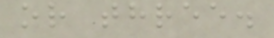or three.
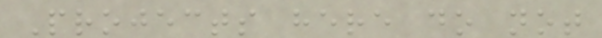Projects here do not
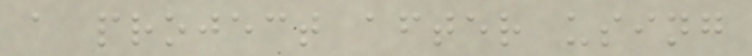a project after using
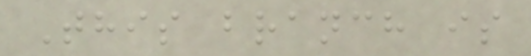This branch is
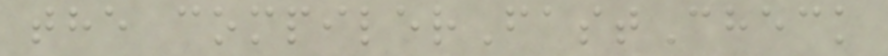the compilerFastCheck
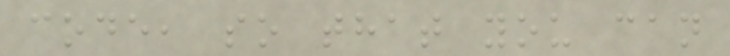code, so that you can
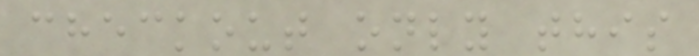checkout only this
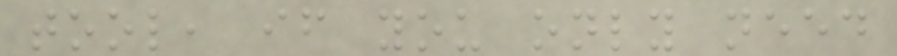tool, if you only need
